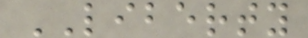LIBERTY
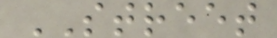STREET
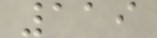119
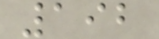192
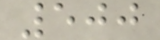500
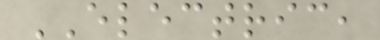ELECTRIC,
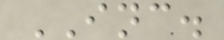INC.
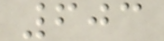603
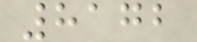8172
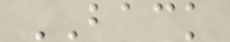BACK
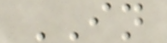IN
